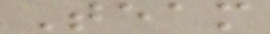Team
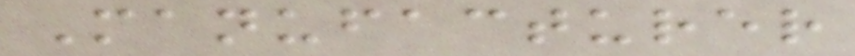Manufacturer
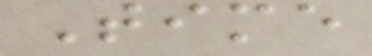Time
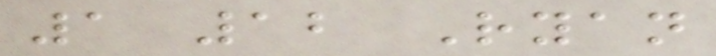1 12 Ryan
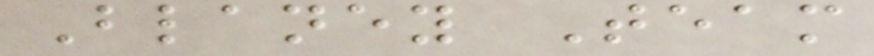Blaney Team
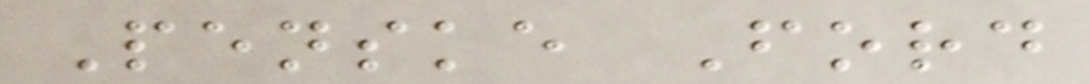Penske Ford
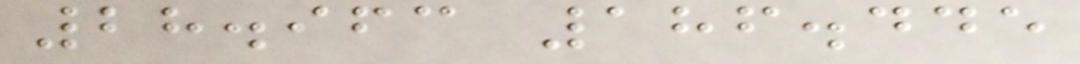28.963 186.445
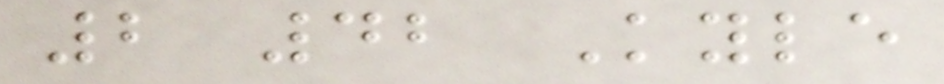2 42 Kyle
